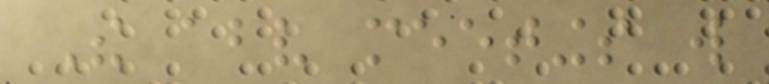The above meetings will
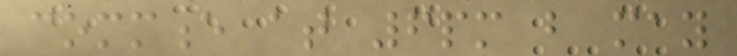commence at 6pm but may
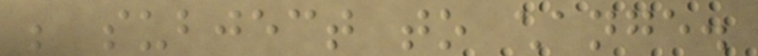be subject to change.
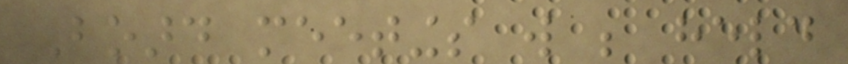Board meetings will be held
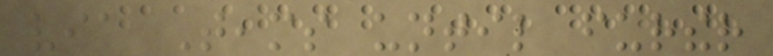via Teams until further
